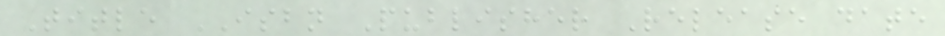Title ISBN Publisher Release date
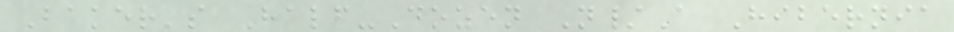Baker's Half-Dozen N/A Hibernia
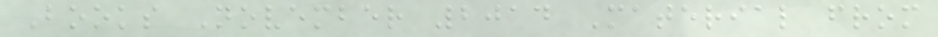Books November 2014 Material from
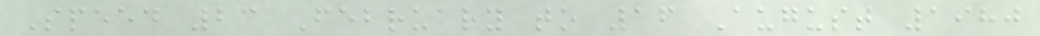Speed 23 February to 16 August 1980
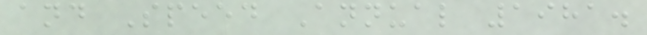and Speed Annual 1981.
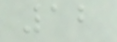12
